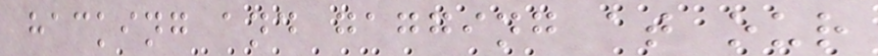hacking and gagging at our
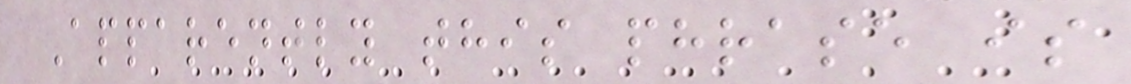Apparently this phrase is
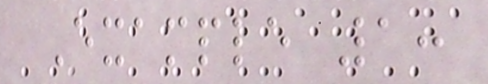Example 1:
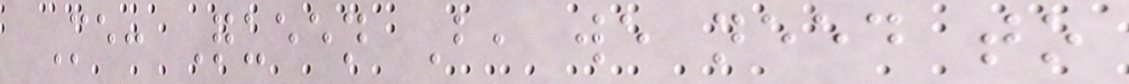Me: Queen B, we need to
